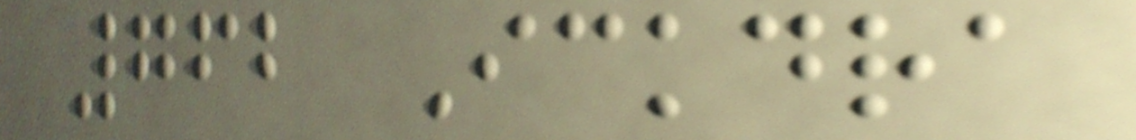762 Ickdra
